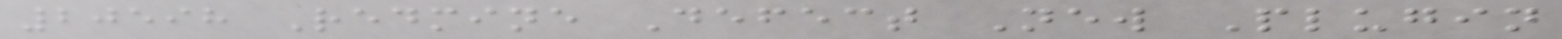20598 Redmine Defect New Plugin
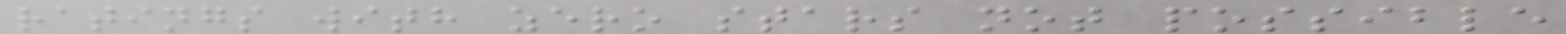ratings with zero stars not possible
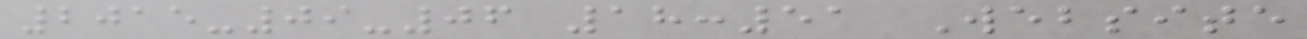2015-09-06 18:51 Website
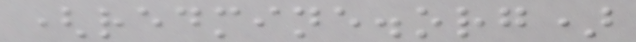(redmine.org)
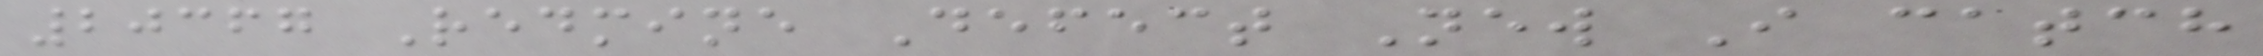20367 Redmine Defect New I catch
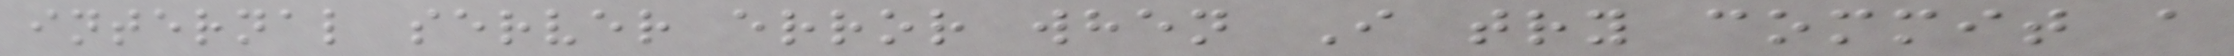internal server error when I try commit a
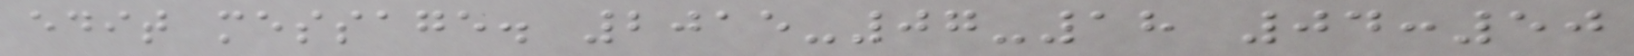edit message. 2015-07-18 04:50
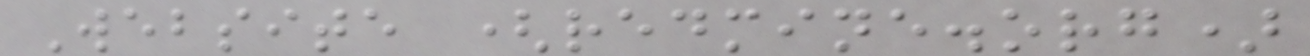Website (redmine.org)
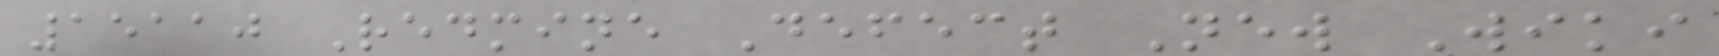15110 Redmine Defect New Wiki
